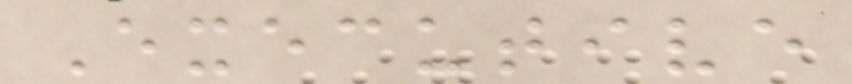Executive
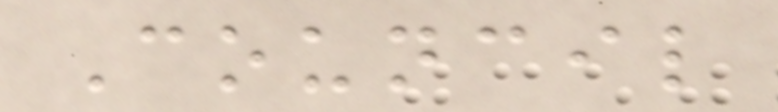Council
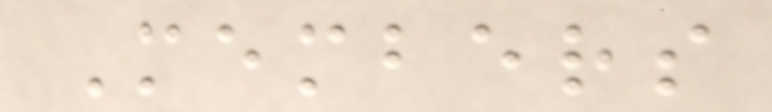Members
